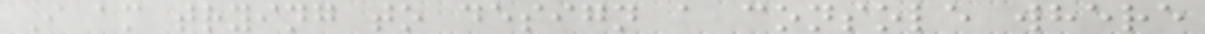I am trying to design a console where
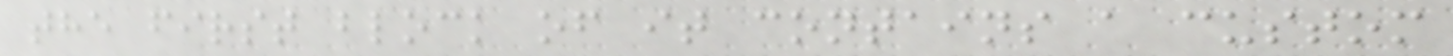the first block of it contains a custom
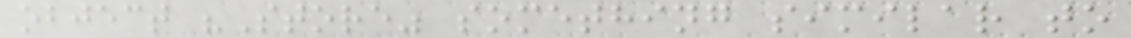object "Store" something similar to
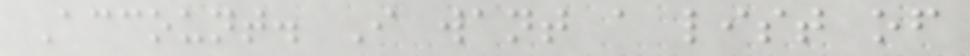Account. I want a list of
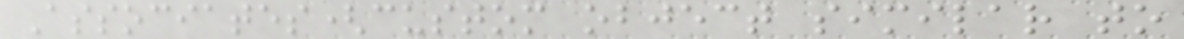Associates(custom object similar to
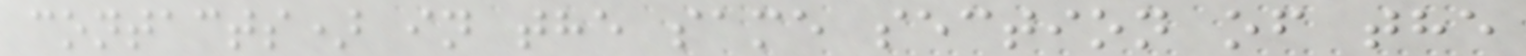contacts) in the same section of the
